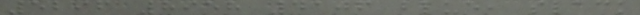5296 8958 4106 blue, slack
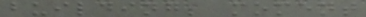building; moment
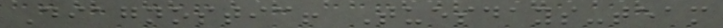Diagnostic! Tuesdays-team
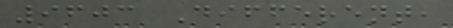9603 Different,
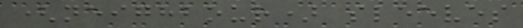(neighbour) sleeves
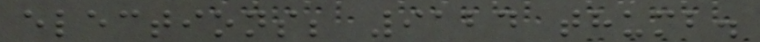elections; 9124 thumb.
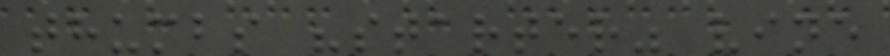thumbs "starter" vine
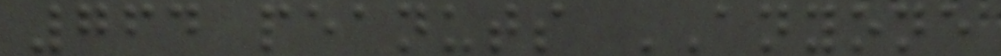764 peanuts ANYONE
